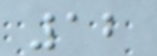12
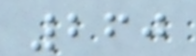260
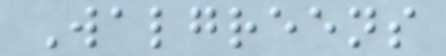Walgreens
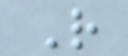R
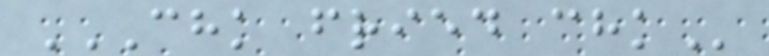CHK FRIED CHK
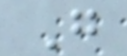G
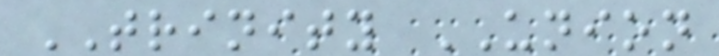TRINITY UNION
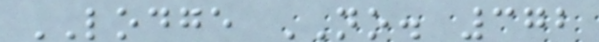LODGE NO. 372
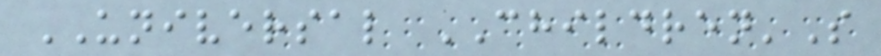UNIVERSAL CHILDREN'S
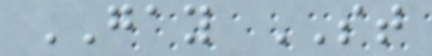GAY ST
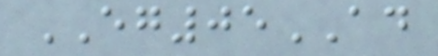EG05AD
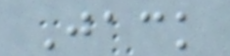Jack
